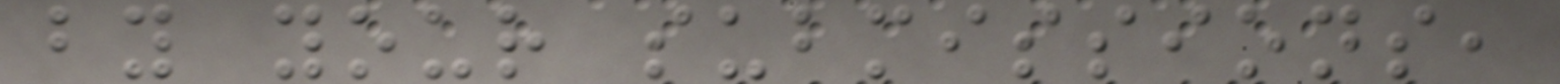by your submissions,
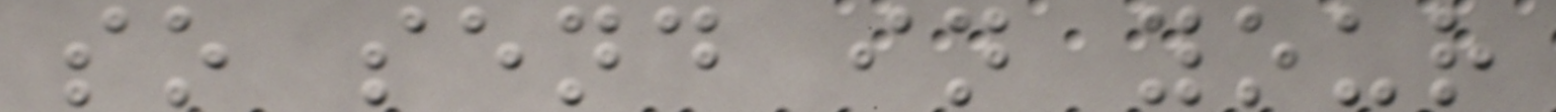so send in your
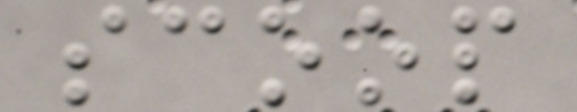scoop
